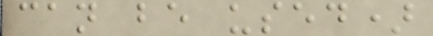can be used)
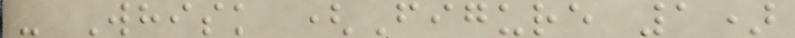- Whisk (Figure 1)
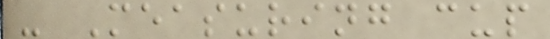- Measuring cup
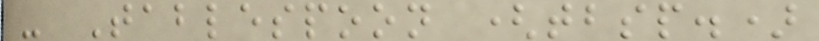- Tablespoon (tbsp.)
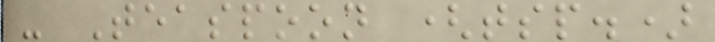- Teaspoon (tsp.)
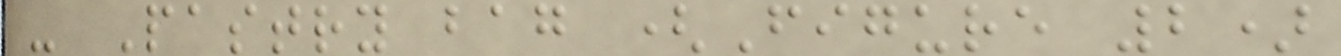- Pastry bag (Figure 2)
